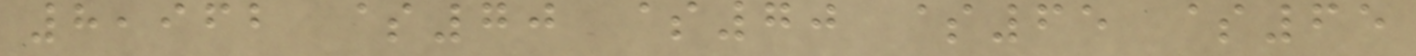8,962 $70 $70 $65 $65
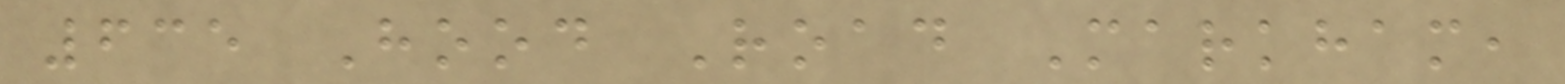635 Hood Road Markham,
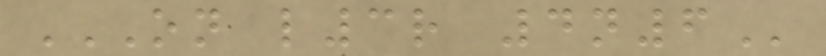ON L3R 4N6
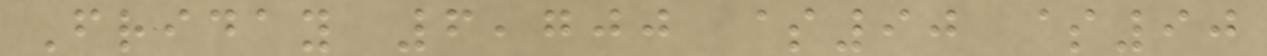Friday 6,700 $90 $90
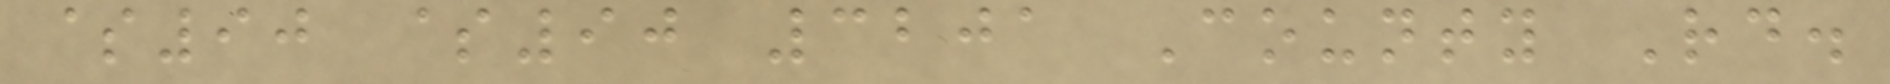$90 $90 3201 County Rd.
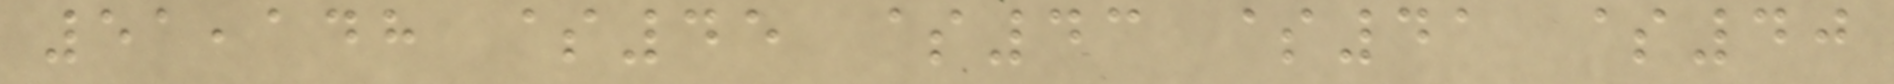51,148 $45 $43 $41 $40
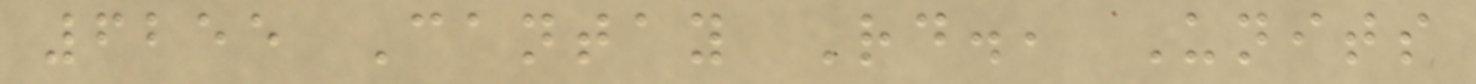6255 Cantay Rd., Units
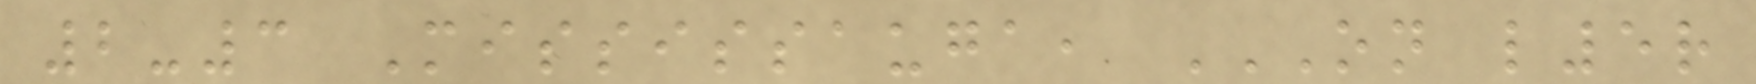2-3 Mississauga, ON L5R
